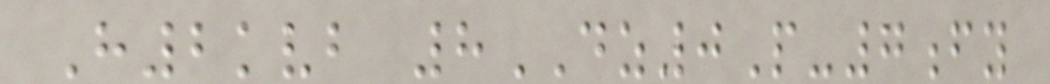H2kvb 8DZ0P-7fy
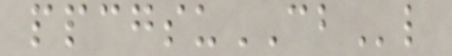ppcgsuCBl
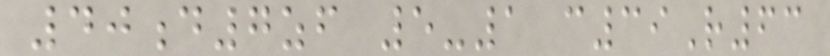40d7zf 5-1 c39R63
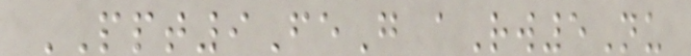PPT9FeG aRw5Nu
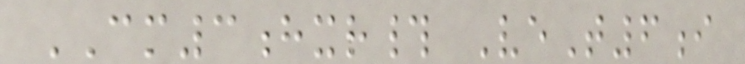CM3hxr# VeT6i
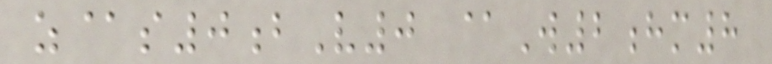z@s0bV0 @W2hm8
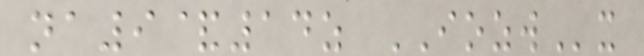na9&14z IOZWx
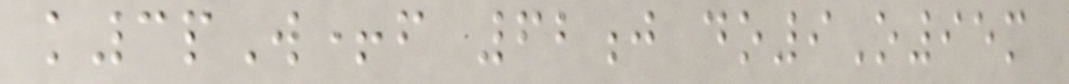k3pW+f 62j do9O95m
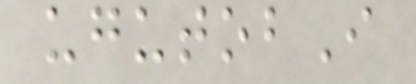ugutobI
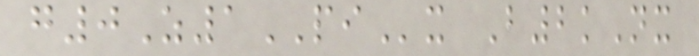g0Z1PIx B2kNx
